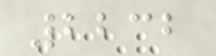2232
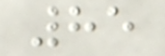85
